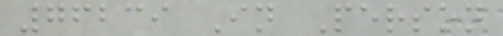76239 In Person
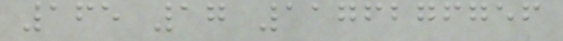165 17 1176276756
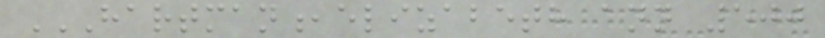HARTMAN,ELIZABETH ANN 500
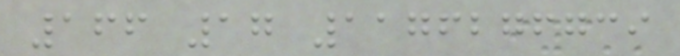166 17 1176276739
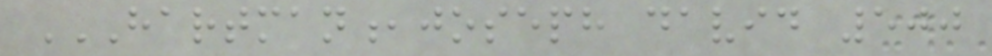HARTMAN,JOSEPH DAVID 500
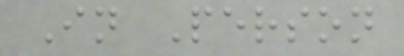In Person
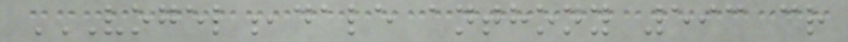VOGEL,DALE ANTHONY 593 CR
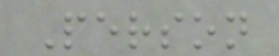Person
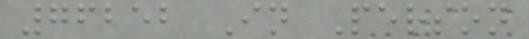76252 In Person
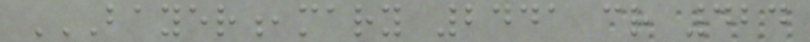BAYER,MARY 2441 CR 424
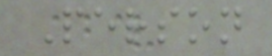Person
